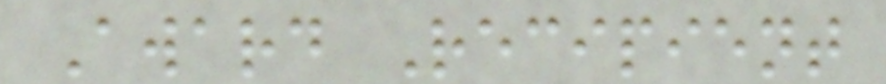Award Recipient
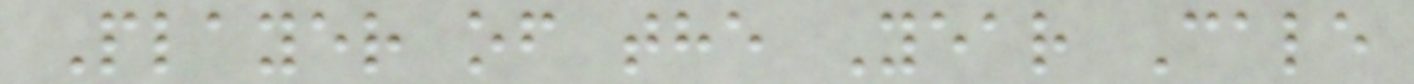Player of the Year Cale
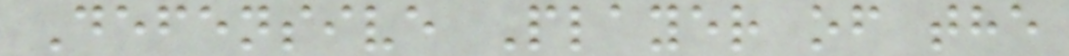Defensive Player of the
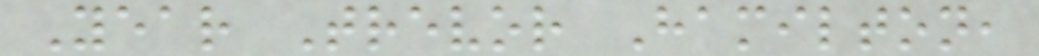Year Trevor Hamilton,
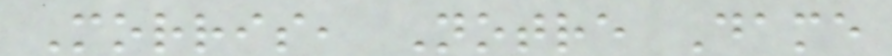Morris, Notre Dame
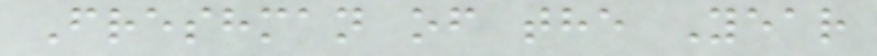Freshman of the Year
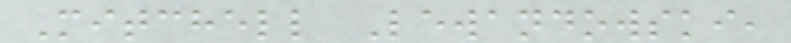Mitchell Lewandowski,
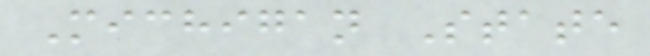Michigan State
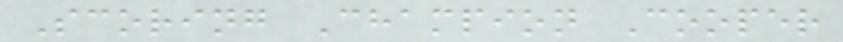Scoring Champion Cooper
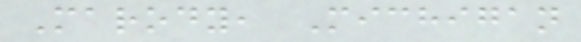Marody, Michigan
